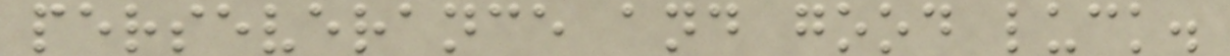perseverance and good luck.
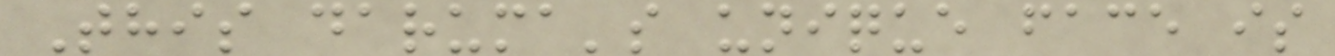This daruma's unique face is
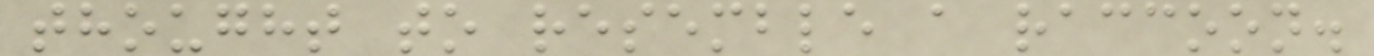thought to resemble a raccoon.
